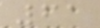61
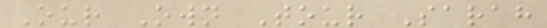Our Own Tour Sarah
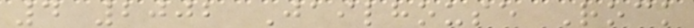4 2002 Jailhouse Rock
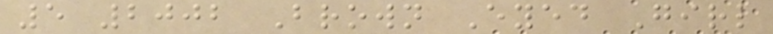5 2002 Brown Eyed Girl
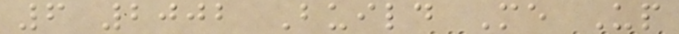6 2002 Build Me Up
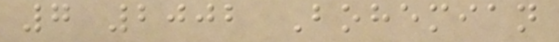7 2002 Bohemian
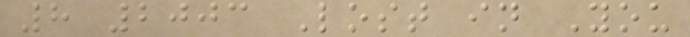8 2003 Lost in You
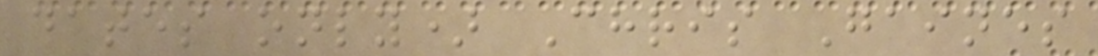dates only) Chris Gaines
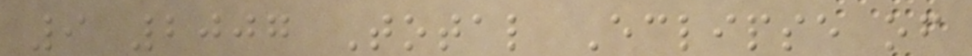9 2007 Total Eclipse of
